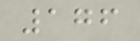176
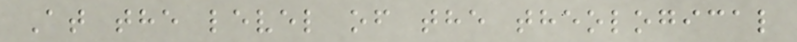At the level of the theological
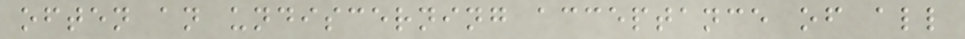often an undiscerning acceptance of all
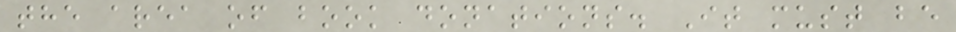the area of book donations. It must be
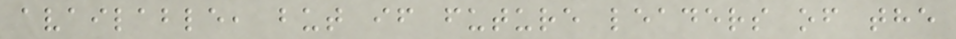available, but if future leaders of the
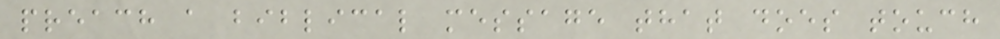preach a biblical message that does touch
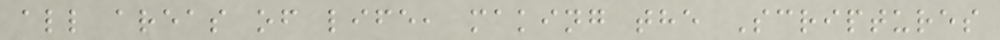all areas of life, making the Scriptures
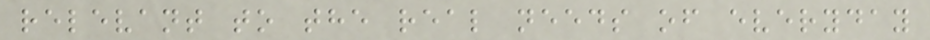relevant to the real needs of everyday
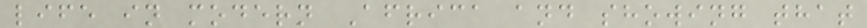life in modern Africa and showing that
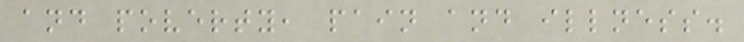and poverty, pain and illness.
